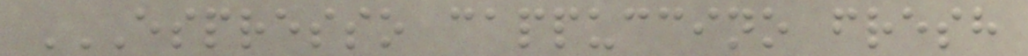ESPRESSO CAPPUCCINO FRESH
